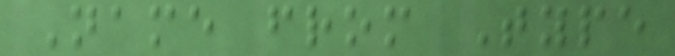Name from Type
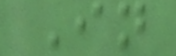In
